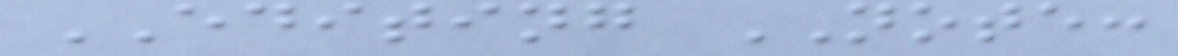EDITING NOTE:
